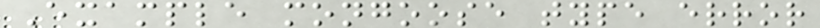Example mongoose type error
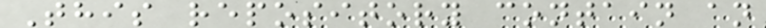This repository contain an
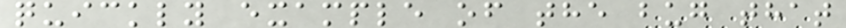quickly example of the bug that
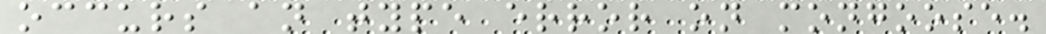occurs an type error on mongoose.
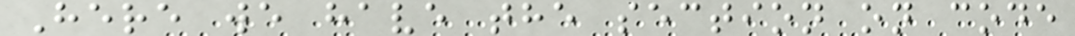Here we have the section on code
